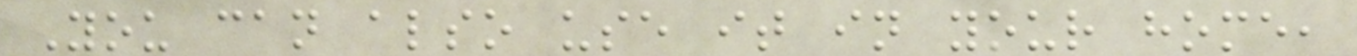You can also use it in your home,
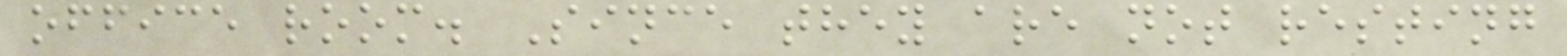office room. Since they are not resting
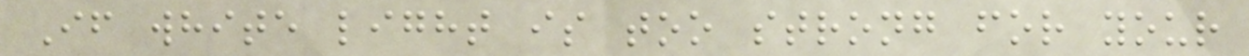If white light is too strong for your
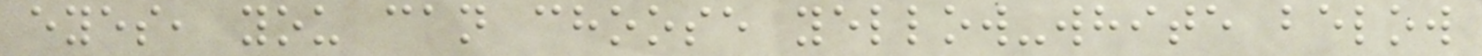eyes, you can choose yellow-white below
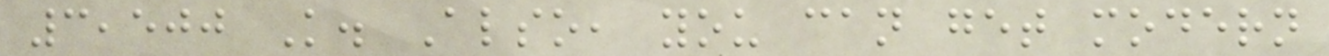3,500 K. Also, you can get modern
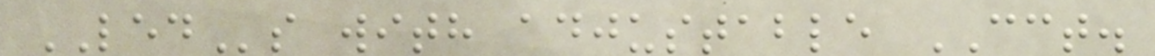LEDs with adjustable CCT.
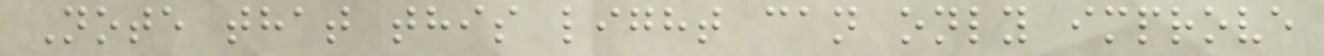Note that this light can only improve
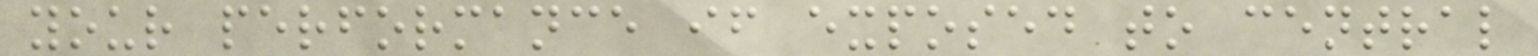your performance if exposed to central
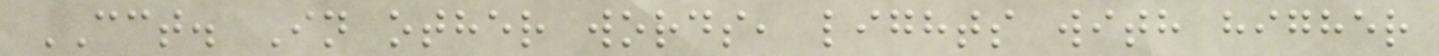CCT. In other words, lights with higher
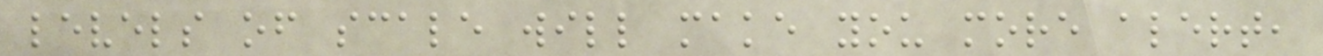levels of scale will make you more alert,
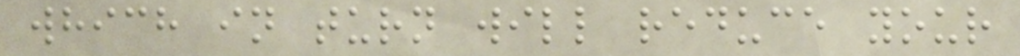which in turn will reduce your
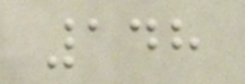148
